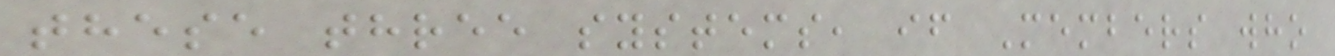these three systems, if Members who
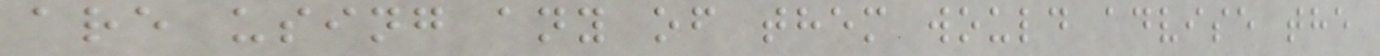are using any of them would advise the
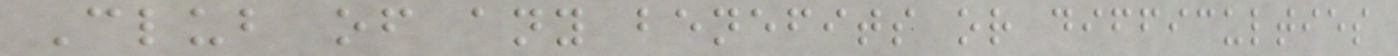Club of any benefits or difficulties
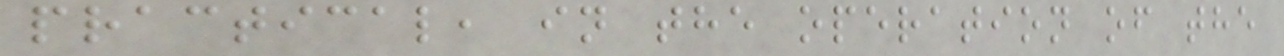practical, in the operation of the
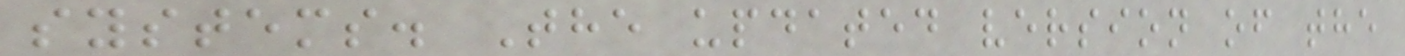systems. The updated version of the
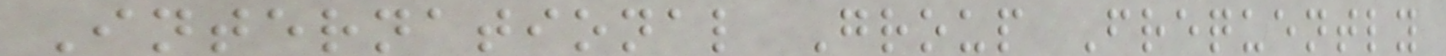International Group Frequently
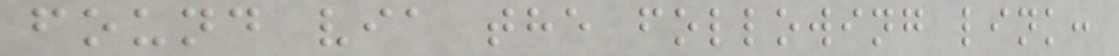found via the following link:
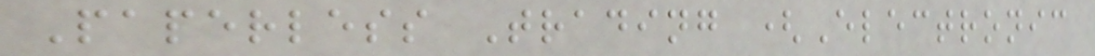Paperless Trading (Electronic
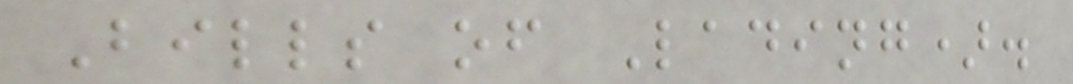Bills of Lading).
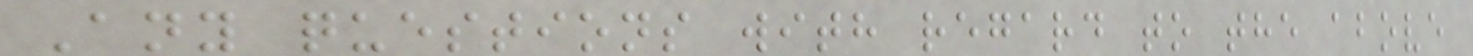Any questions with regard to the above
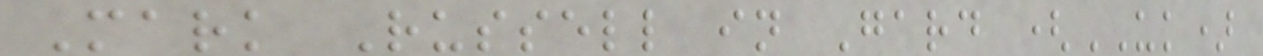Mark Russell in Gard (UK)
